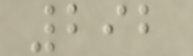292
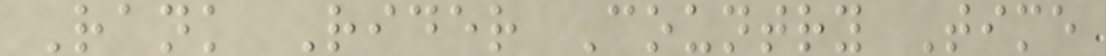Rank Rider Country Time
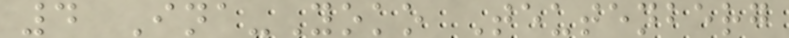4 Ina-Yoko Teutenberg
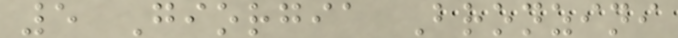5 Giorgia Bronzini
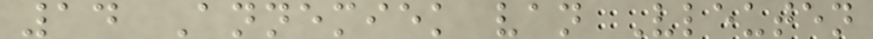14 Annemiek van Vleuten
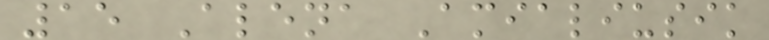15 Alena Amialiusik
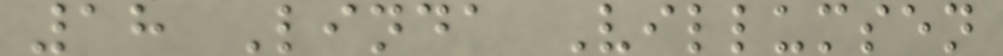18 Linda Villumsen
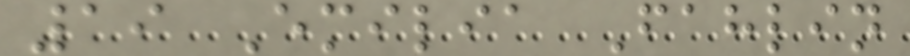19 Emilia Fahlin
